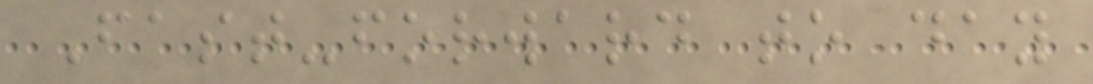Fast-forward to day
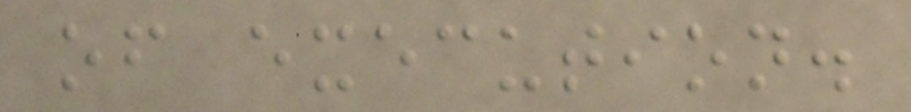of execution.
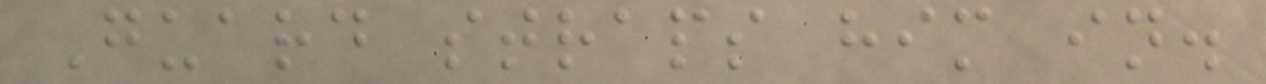Guard straps him in.
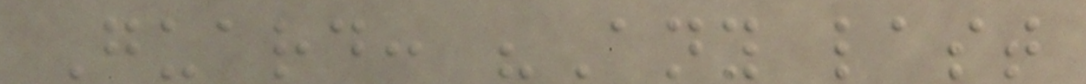Guard: "Any last
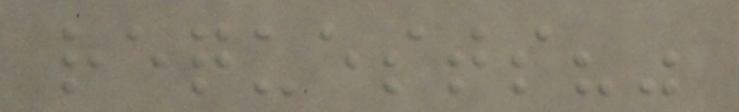requests?"
